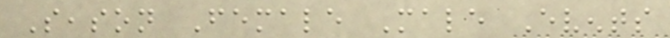Season Female Male Events
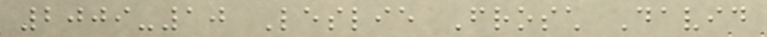2009-10 Leslie Frosch David
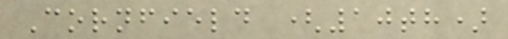Cornfield (10th)
